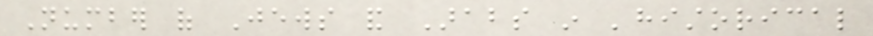Number of Jews and Arabs in 'historical
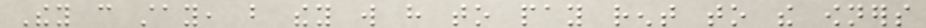They can stay, but they will have to pay rent to the owners
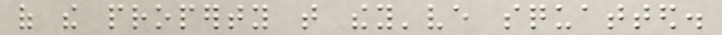of the property that they've squatted.
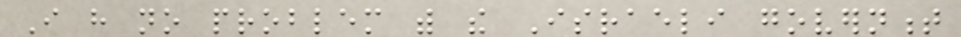I have no problem with the Israeli government
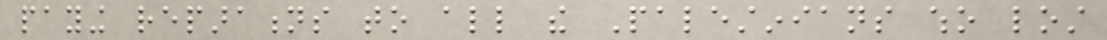paying reparations to all the Palestinians who lost
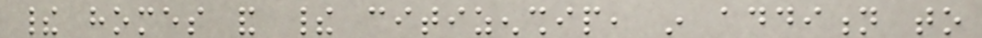their homes and their citizenship, in addition to
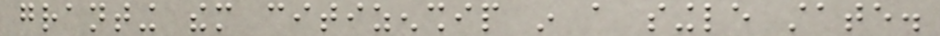granting them citizenship in a single state.
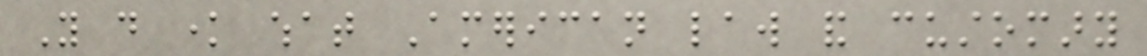You do know what American law and customary
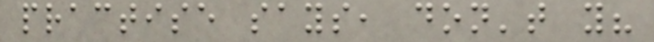practise says, don't you?
